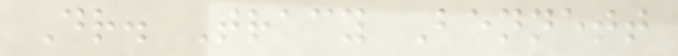Dr. Tracy Bennett
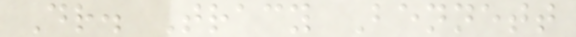Dr. Tracy Bennett
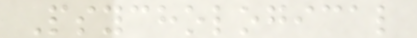Psychological
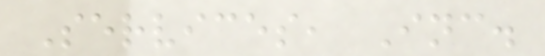Services, Inc.
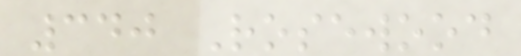340 Rosewood
